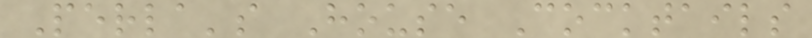Perla's House Cocktails
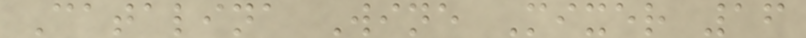Catalina Wine Mixer 16
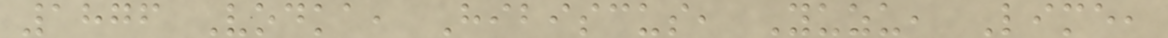1876 Vodka, Hibiscus, Yuzu, Lime,
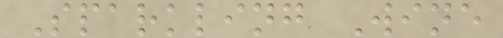Sparkling Wine
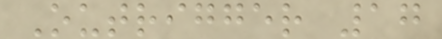Outrigger 17
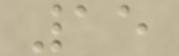15
